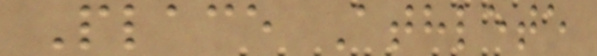Place Athlete
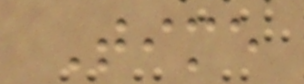Time
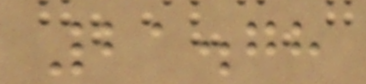21.78
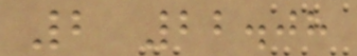2 22.08
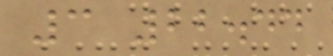3 22.44
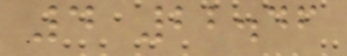4 22.46
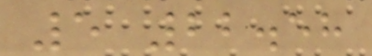5 22.58
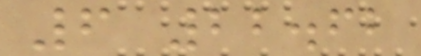6 22.62
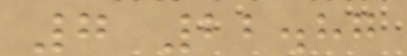7 22.87
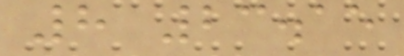8 23.15
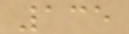135
